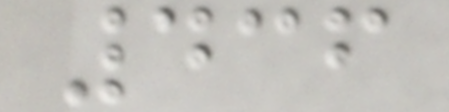436
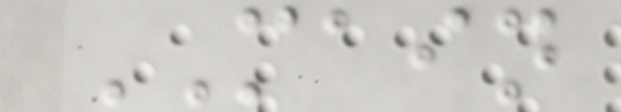MAIN
